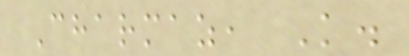Charmaz, K.
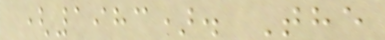(1983). The
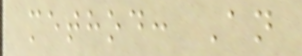method: An
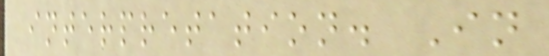interpretation. In
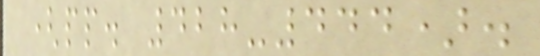(pp. 428-444).
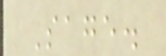Sage.
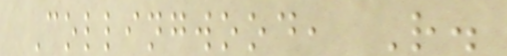Collingwood, R.
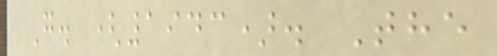G. (1943). The
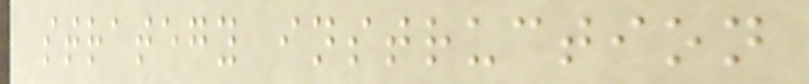strategy instruction
